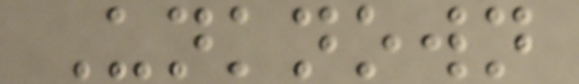Unknown
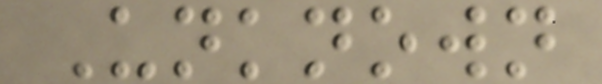Unknown
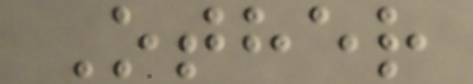Other
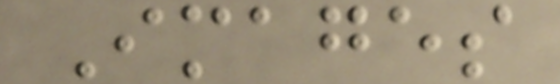Images
